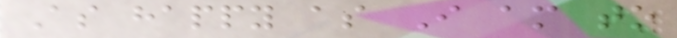As happy as I am to
